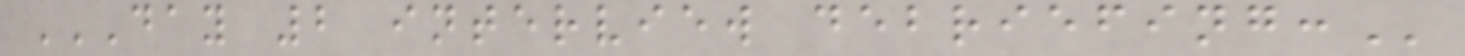DAY 2 INTERVIEW DEBRIEFING:
